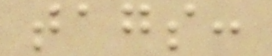tags:
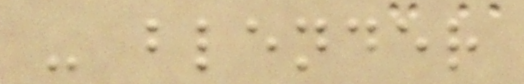- blender
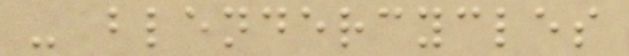- blendercycles
